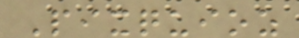Pixquioz
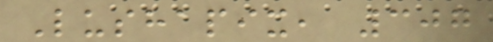Lushapix, 307
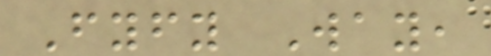Fyfy Way,
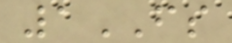1FS
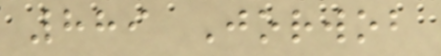889 Jorwob
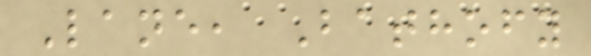Lane, Bathofy
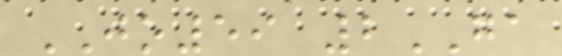JO59 2GA
